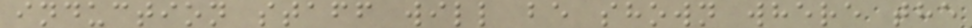induction staff will be shown where the
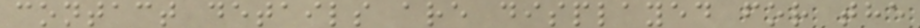contact details are displayed for the
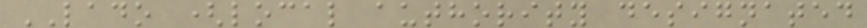LADO (local authority designated
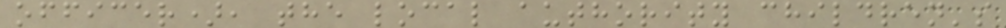officer), the local authority children's
